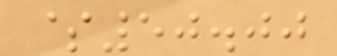$50.00
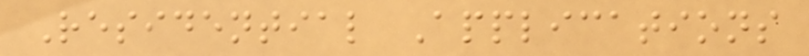Residential Applications
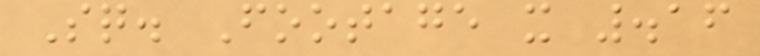Sq. Footage x .16
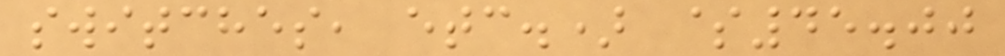switches, etc.) $45.00
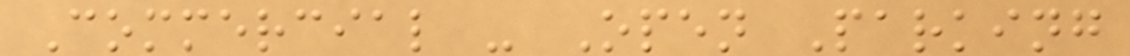Commercial - Open Parking
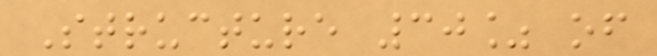Structure 30% of
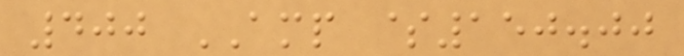400 AMP $150.00
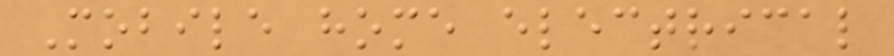Mobile home electrical
